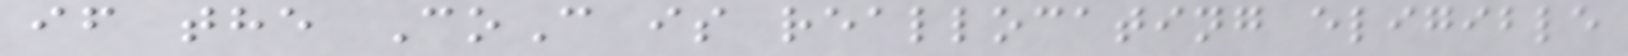if the CoC is reallocating eligible
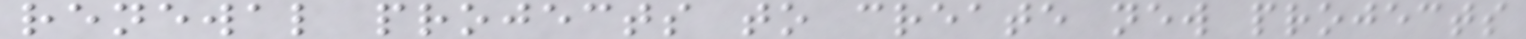renewal projects to create new projects
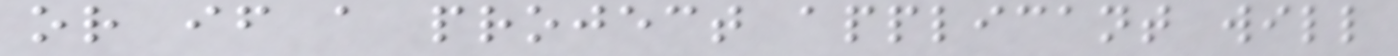or if a project applicant will
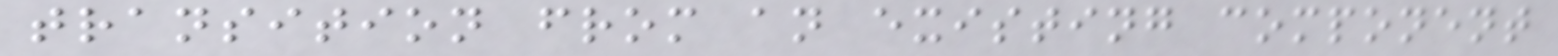transition from an existing component
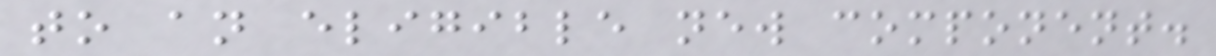to an eligible new component.
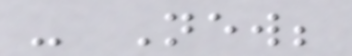- New;
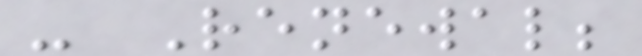- Renewal;
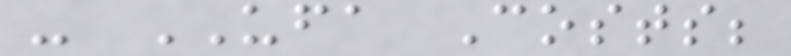- UFA Costs;
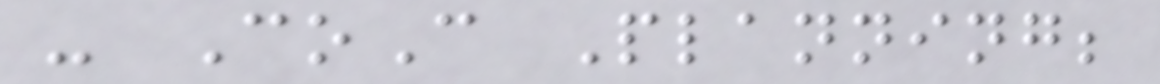- CoC Planning;
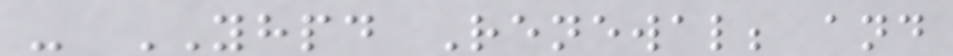- YHPD Renewal; and
